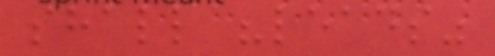shall "leads"
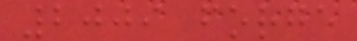2009 forge
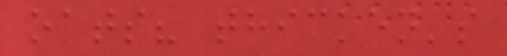oats? thicken's
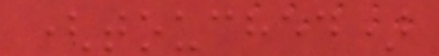(touched)
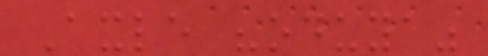Axle "oduya"
